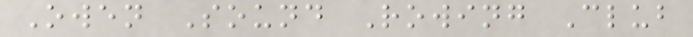Owen Sound Rowing Club
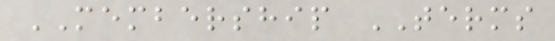MEMBERSHIP TERMS
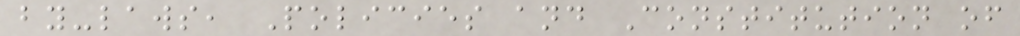by-laws, Policies and Constitution of
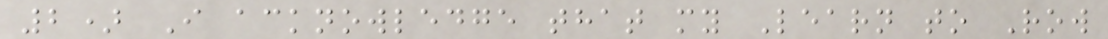2) I acknowledge that my Learn to Row
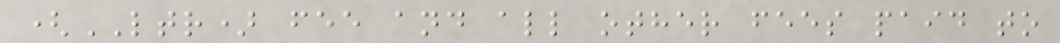(LTR) fee and all other fees paid to
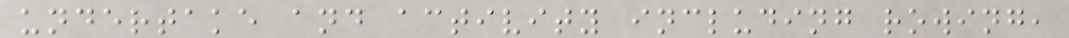undertake and activity including rowing,
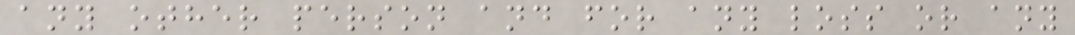any other person and for any loss or any
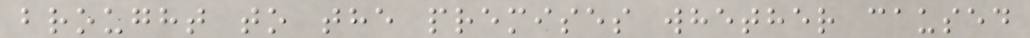brought to the premises whether caused
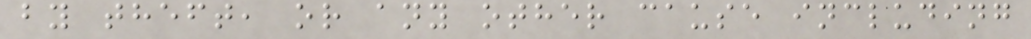by theft, or any other cause including
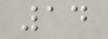14
